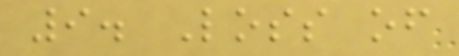9. Loss of
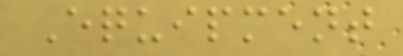Equipment
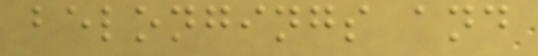belongings and
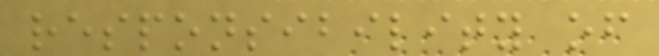responsibility of
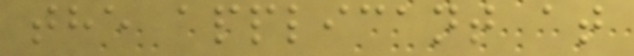the applicant at
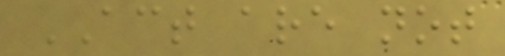ACT are not
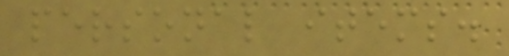personal items.
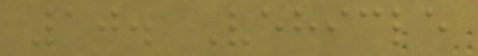10. Vehicle
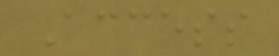Access
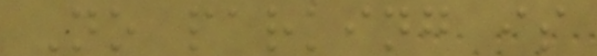No parking is
